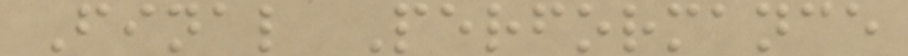Final Performance
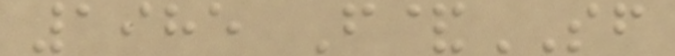1985 F&SF
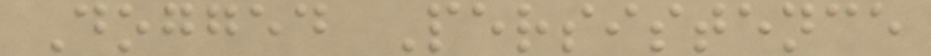Dogged Persistence
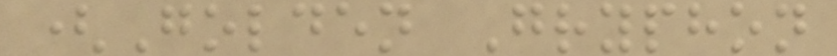(Golden Gryphon
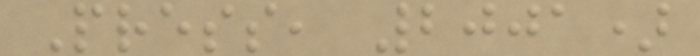Press, 2001)
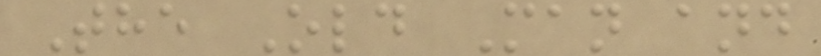The Old Man and
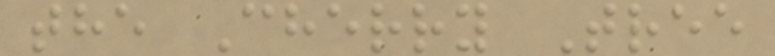the Cherry Tree
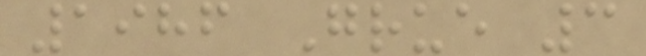1986 Grue 3
